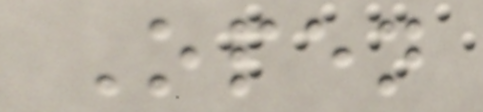Open
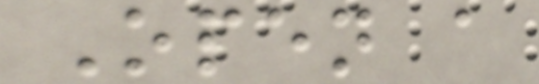Open a
